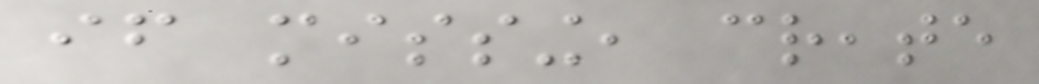if missing, create
